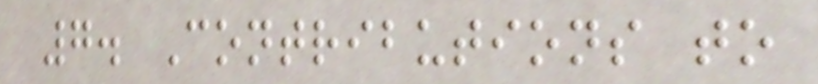7. Contributions to
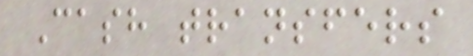Cash transfers
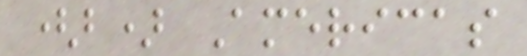(b) Americas
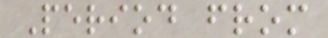Period from
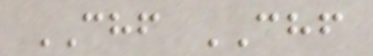CHF CHF
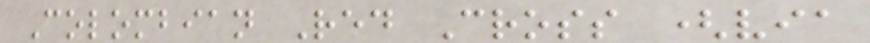Colombian Red Cross (via
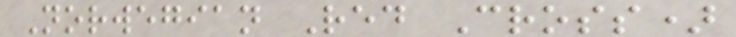Norwegian Red Cross)
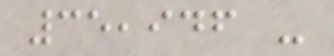35,946 -
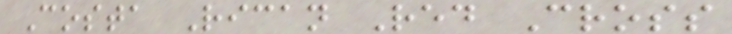Costa Rican Red Cross
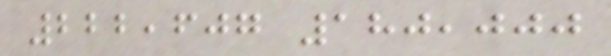222,607 180,000
